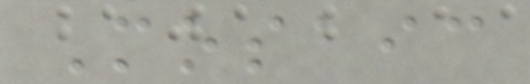Mosaic
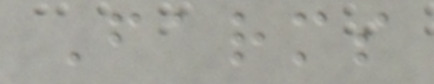Farms
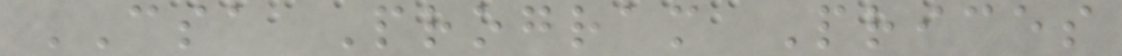CSA Program Prices
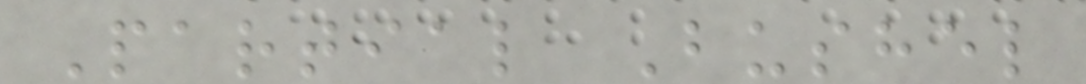Partial Bushel
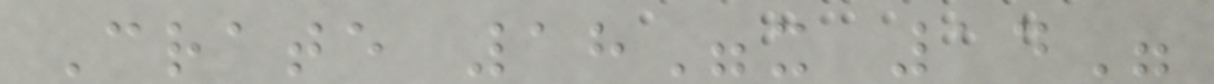Crate 18"x 14"
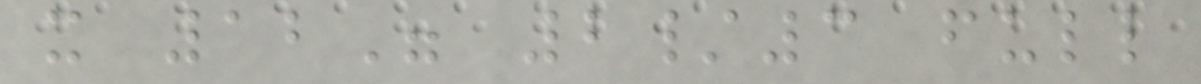x 12" 2/3 full
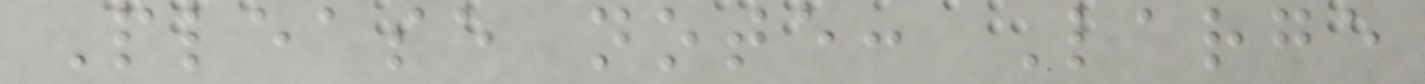Please note: Large
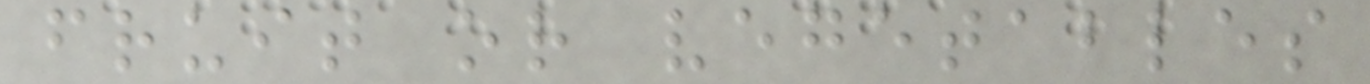fruit or vegetables
